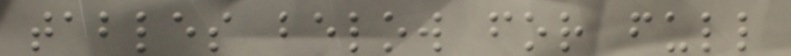tables below for full
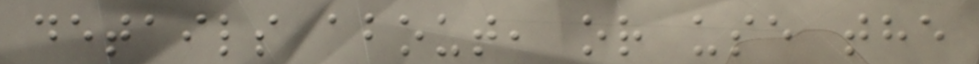details about, or use the
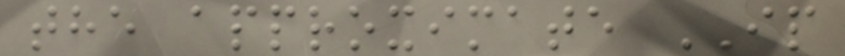the approximate IP
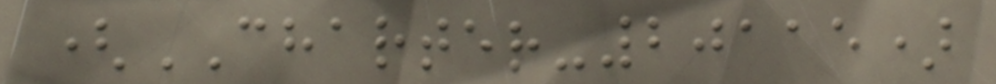(CHARTER-20115)
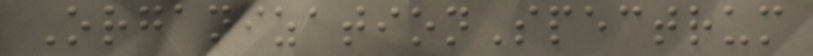OrganizationSpectrum
